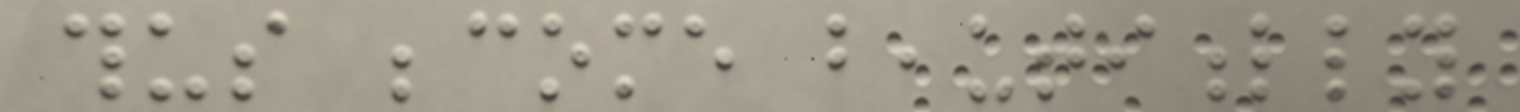thus become beautifully
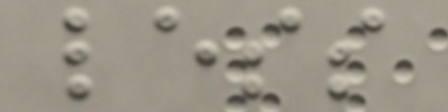less
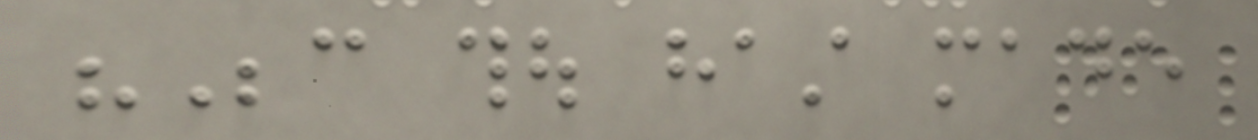"Because thou hast made
